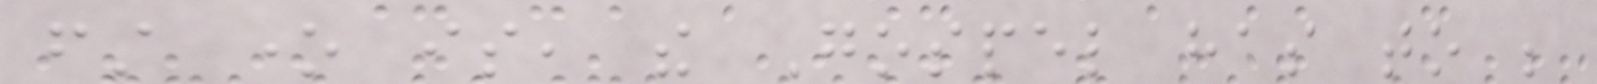first one is, the Gospel has to be
